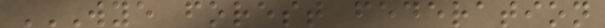WYE FOREST FEDERATION
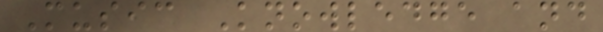Music Knowledge and
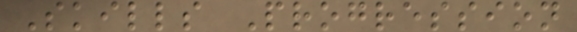Skills Progression
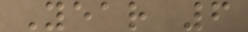Year 6
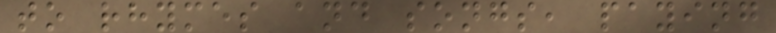to rhymes and songs, paying
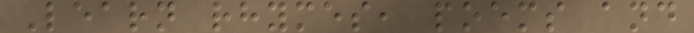Learn rhymes, poems and
